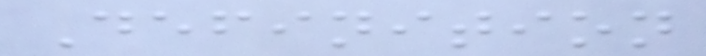Definition
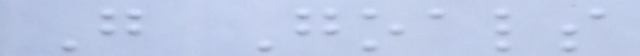G Goals
